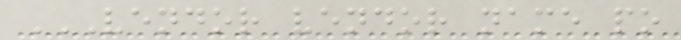VENDOR VENDOR NAME PO
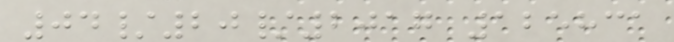04/20/2017 125831
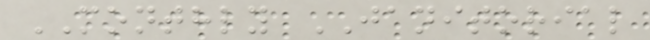MONTHLY JANITORIAL
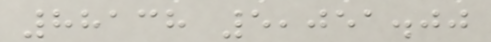88138 5,051.00
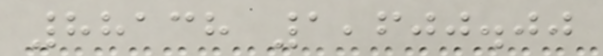88138 1,600.00
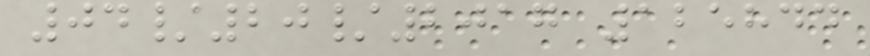04/20/2017 125844
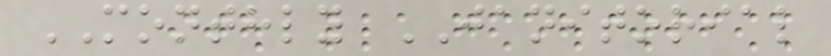MONTHLY JANITORIAL
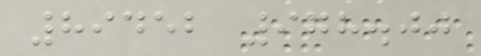89452 978.00
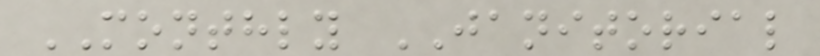MONTHLY JANITORIAL
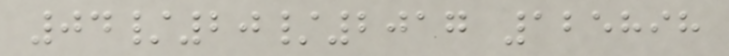04/20/2017 125898
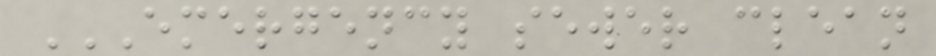EMERGENCY SEWER CLEAN
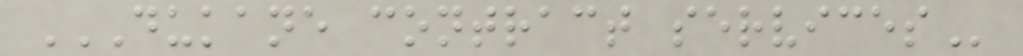DUKANE CONTRACT SERVICES
